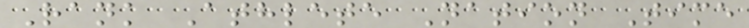Rank Athlete Nation Time
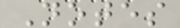Notes
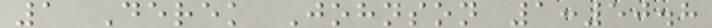1 Derek Johnson 1:50.8
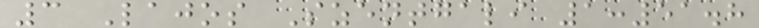3 Lajos Szentgali 1:51.8
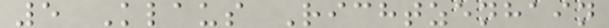5 Klaus Richtzenhain
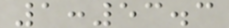1:53.3
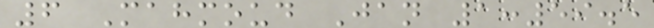6 Mahmoud Jan 1:59.5
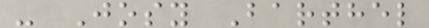- Josy Barthel
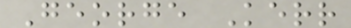George Kerr
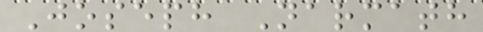Joseph Narmath
